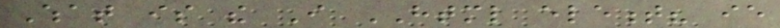What is the I HTML element? ie
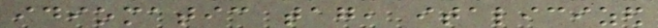idiomatic tag, italicized
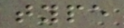type
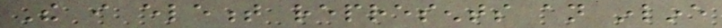The i element represents an inline
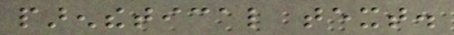parenthetical text.
